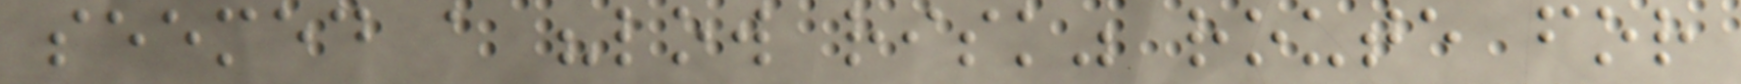seemed a "low risk" route for
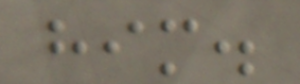him.
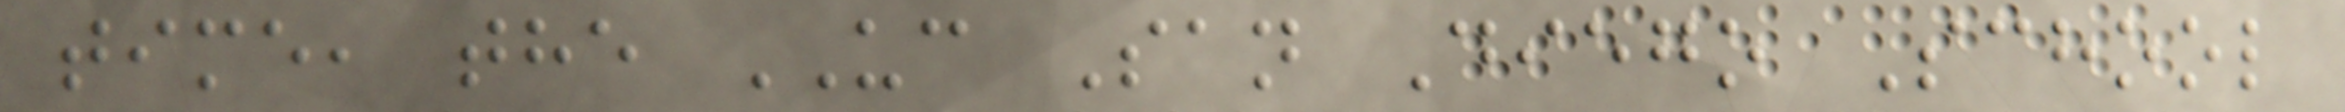time, the UC San Diego School
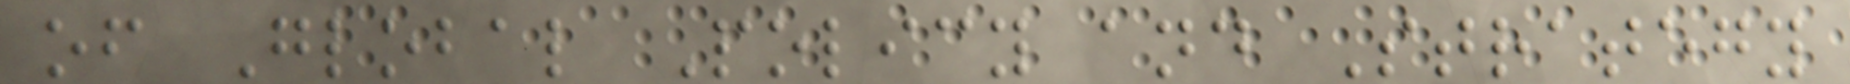of Global Policy and Strategy
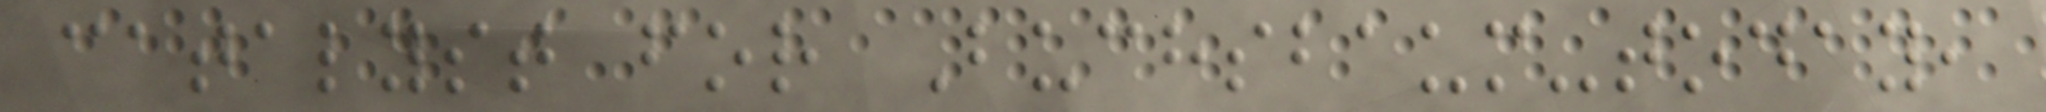catalyst for Buchsbaum-today,
